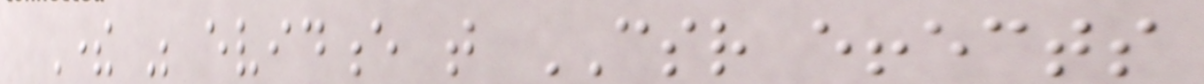There was evidence that CSR effects
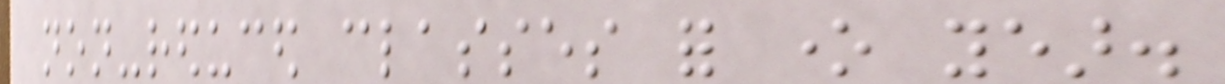non-reduced classes for one year.
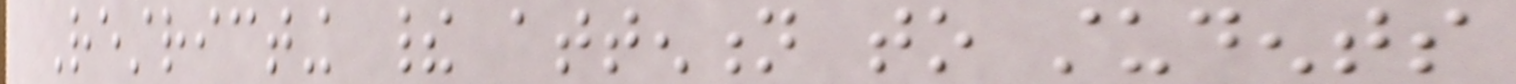Restricting their attention to students
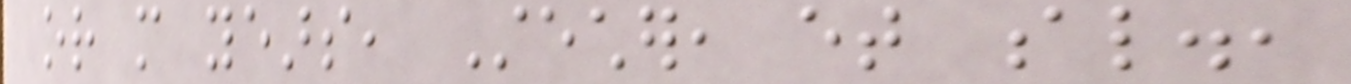or more years, Stecher, et al.,
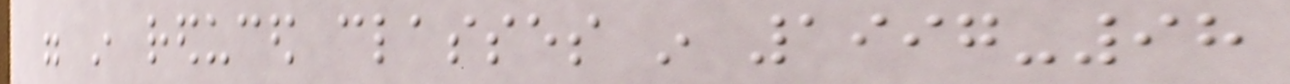were in reduced classes in 1997-98
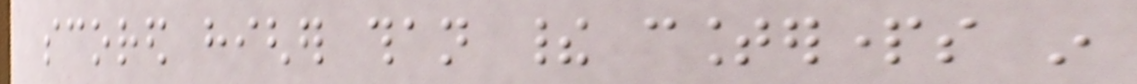scored higher than their counterparts in
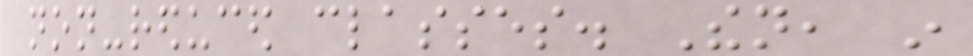non-reduced classes. Then, in
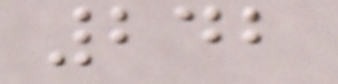242
